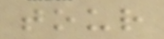tour
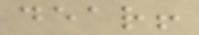dear!
